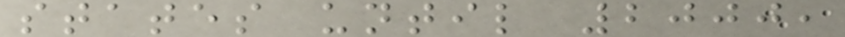states until 2000,
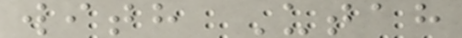with Utah
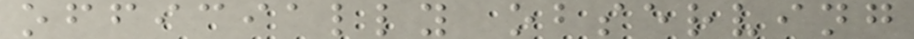officially observing
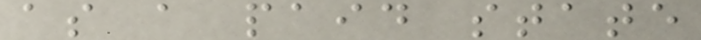as a paid state
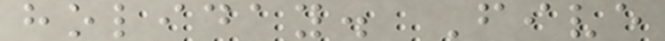holiday. Five
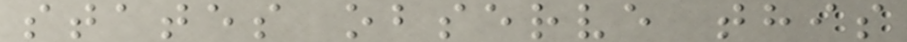states observe this
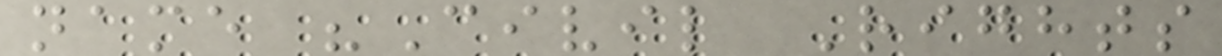name "Civil Rights
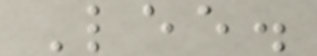Lee.
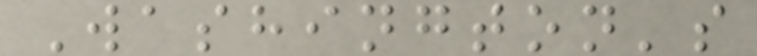Washington's
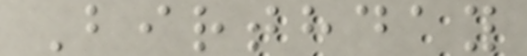Birthday
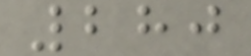280
